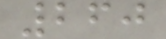260
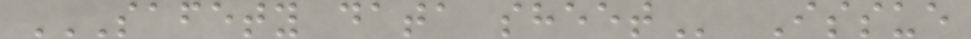SAFETY DATA SHEET Issue
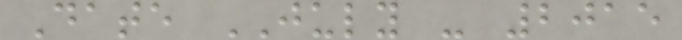Date JULY - 2015
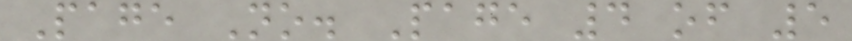Page No. Page 4 of 5
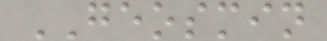GEOSMIN
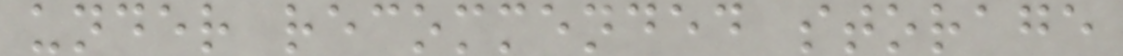under recommended storage
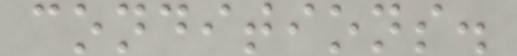conditions.
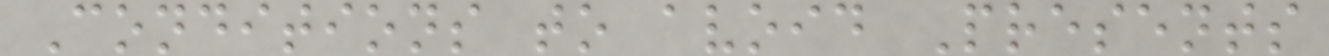Conditions to avoid Presents
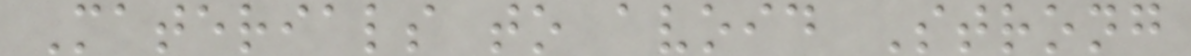Materials to avoid Strong
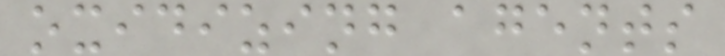oxidizing agents
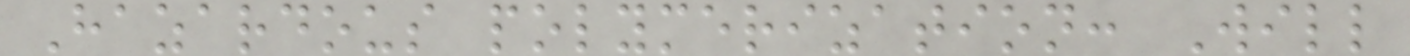Hazardous polymerization: Will
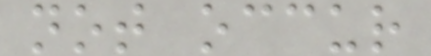not occur
